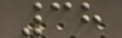38
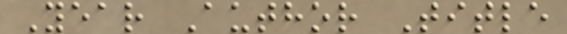Year Author Title
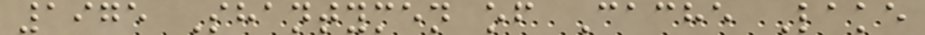1975 Shantymen of Cache Lake
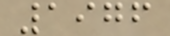1976
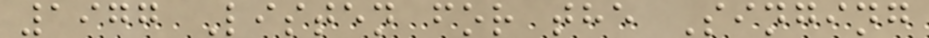1977 Listen for the Singing
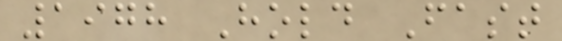1978 Hold Fast
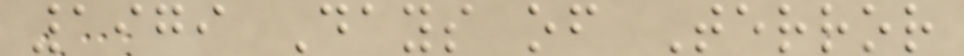1979 Days of Terror
